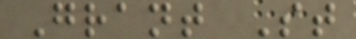Grant St
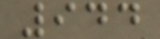944
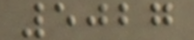5027
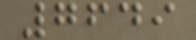7649
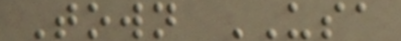Town USA
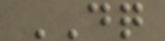DQ
